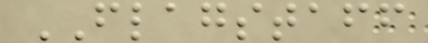FLAGSTAFF
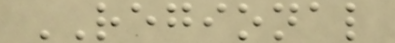REGIONAL
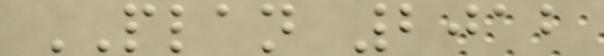PLAN 2012
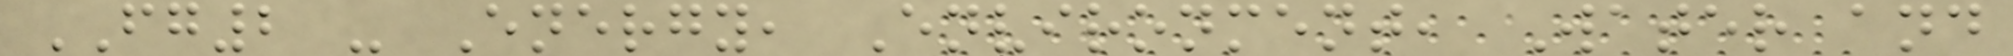FG2 - Energy, Environment, Water and
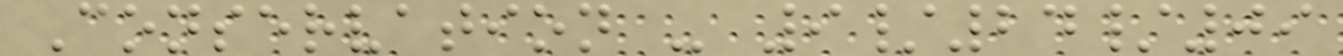Conservation - 9/24/09
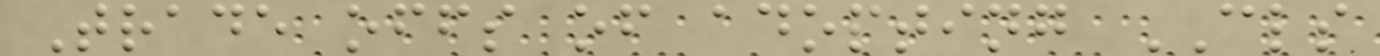Trade offs of adopting CLS
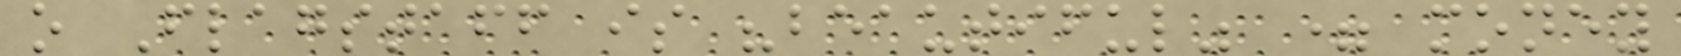o Flagstaff is "beautiful" = money
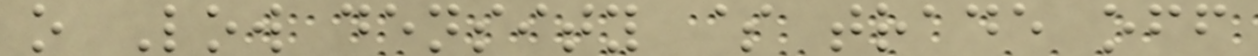o Low density $ trade off
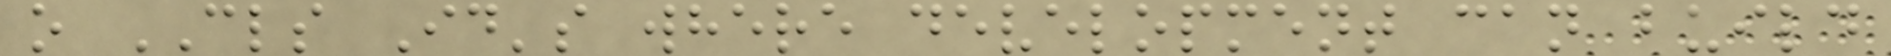o CLS Id's where development can build
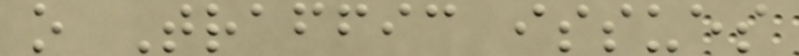o Traffic issues
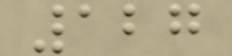127
